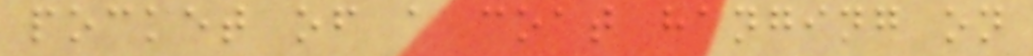pocket of a coat hanging on
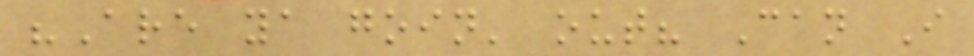"Are ya goin' out? Can I
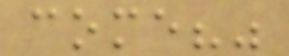come?"
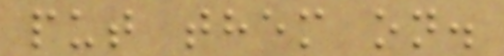put them on.
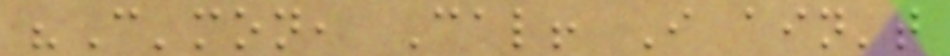"C'mon, Cal! I ain't
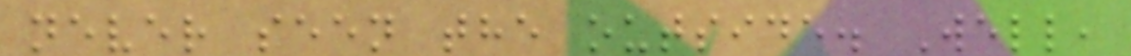never seen the outside. Well,
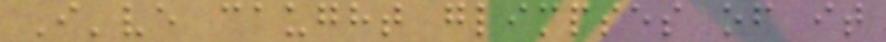I've caught glimpses of it
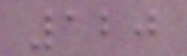120
